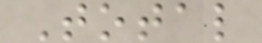Total
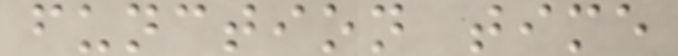function time
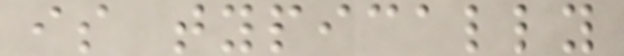is typically
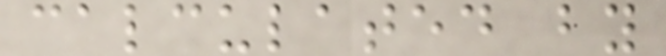calculated by
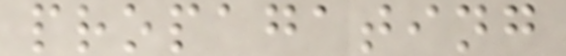propagating
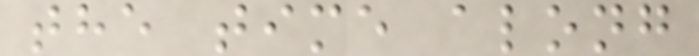the time along
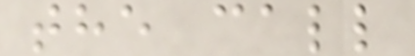the call
